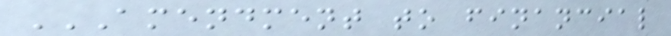AMENDMENT TO FINANCIAL
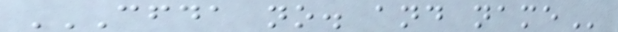CFDA NO. AND NAME
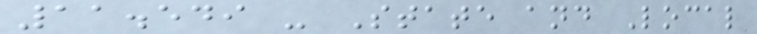11.549 - State and Local
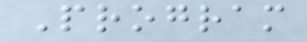Program
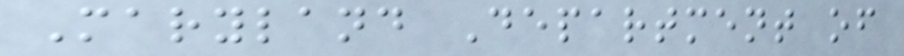Maryland Department of
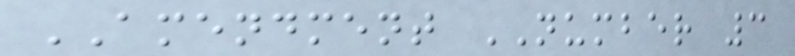AMENDMENT NUMBER 3
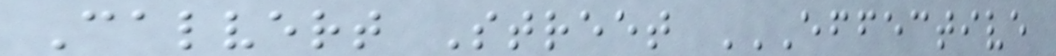Calvert Street EFFECTIVE
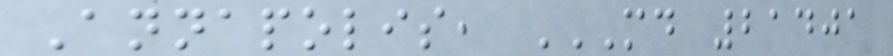Annapolis, MD 21401
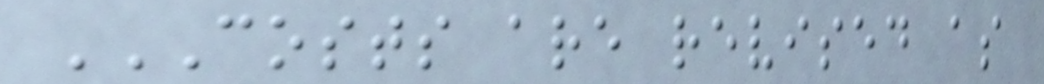COSTS ARE REVISED AS
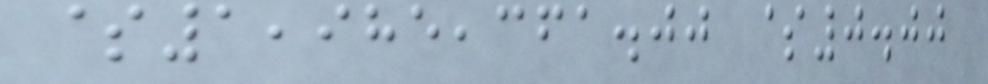$1,985,361.00 $0.00
